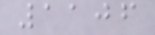1106
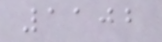1102
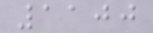1100
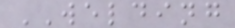WELDING
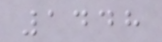1448
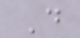D
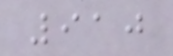910
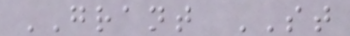GRANT ST
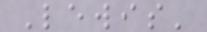Lewis'
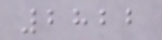2822
